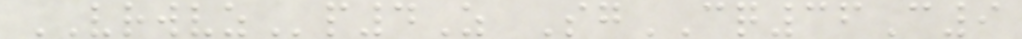VRWVZp4Z SgCQ36C9
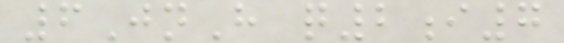6JnH q2i7
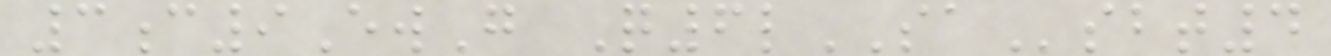3c9EwG Q6lSAsbt4
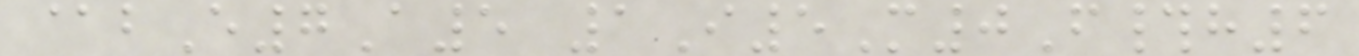@bE7A5 1I5M0F#h6
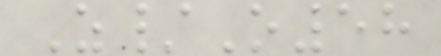Z/O58
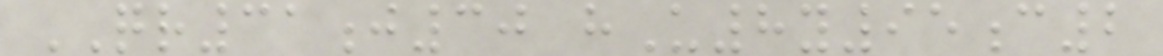QR31j30 hU8y95c2
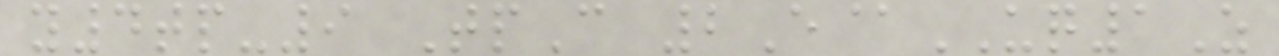y4tp-9 TpC 2E@UQ1Z
